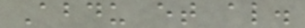Abdu et al.
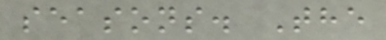seasons. The
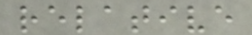relative
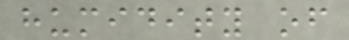humidity of
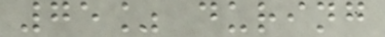75% during
